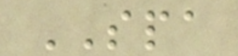SPA
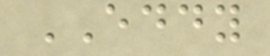EDDY
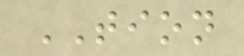TION
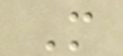M
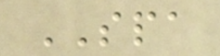SPA
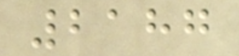2187
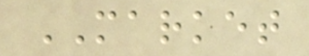MARKET
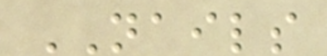NAILS
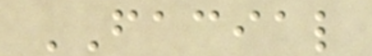FACIAL
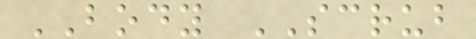BODY SCRUB
